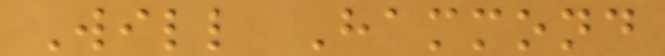Will Hammond
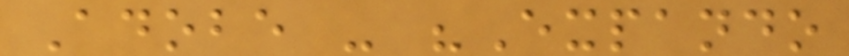Adobe - "Expando
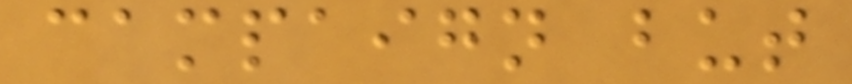campaign but
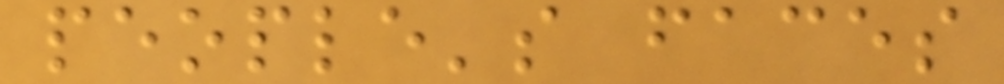people's faces
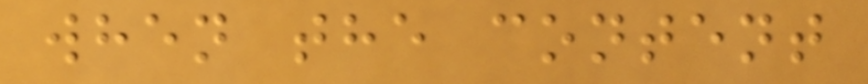when the content
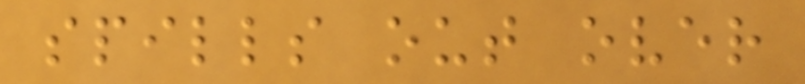spills out over
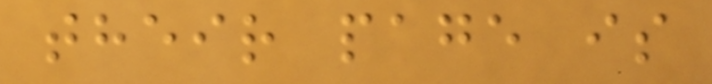their page is
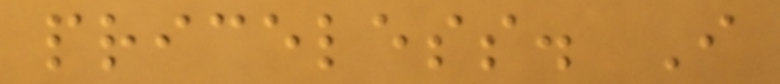priceless. I
